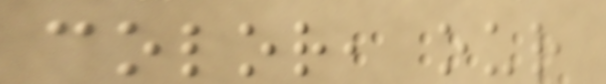color, our
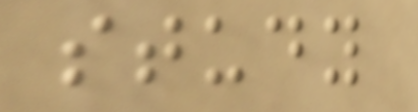study
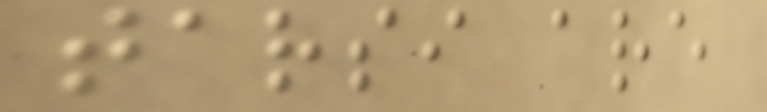tarsi are
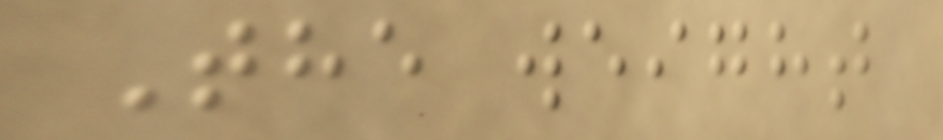The weight
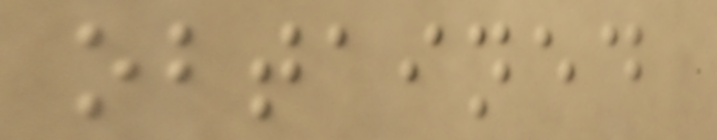obtained
